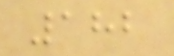182
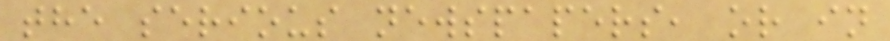the serious newspapers, or in
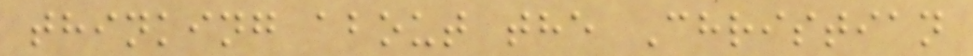thinking about the Christian
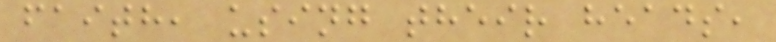faith, using their heads,
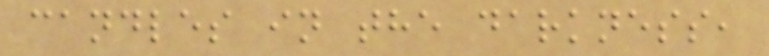candles in the darkness,
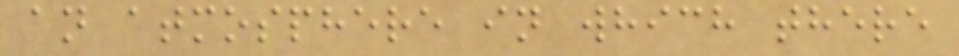an atmosphere in which there
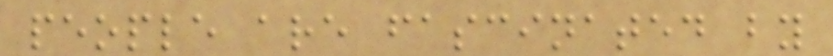people are fascinated by
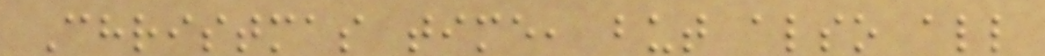Christmas time, but also all
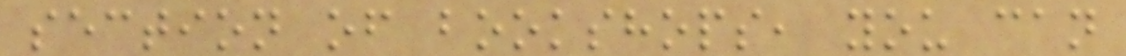section of bookshops, you can
